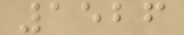1526
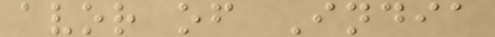avor of India
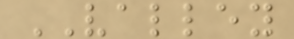VALLEY
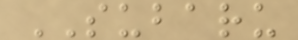SUBARU
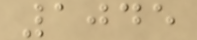1045
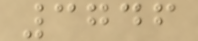3746
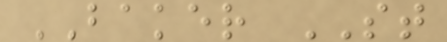BAKER ST
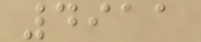4911
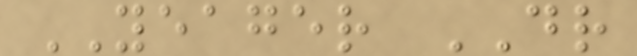YEAGER DR
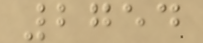2754
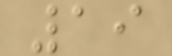19
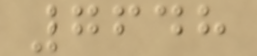7648
